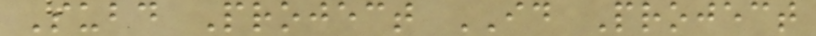Subd Project ID Project
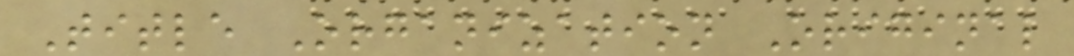Title Organization Original
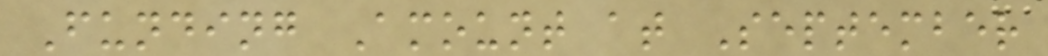Funding Amount at September
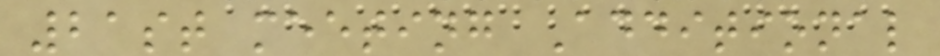21st meeting Additional
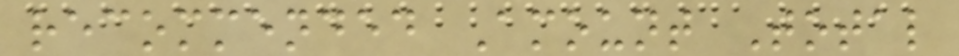recommended Amount Total
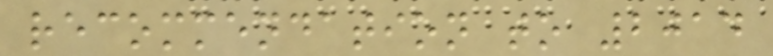recommendation to 2014
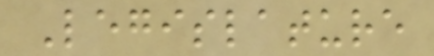Legislature
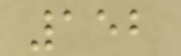152
